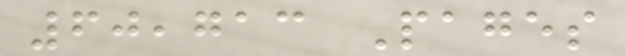60,713 Pages
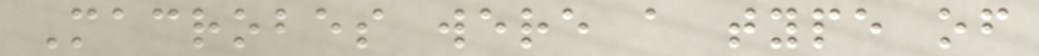Macrobes were a type of
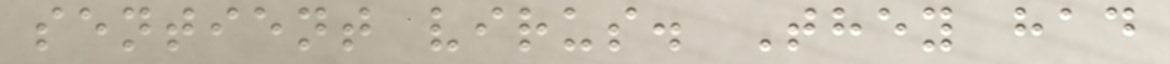sentient virus. They had
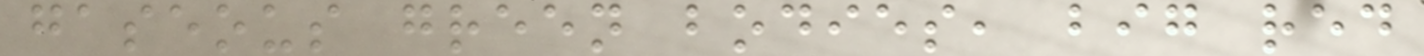gaseous green bodies, big red
